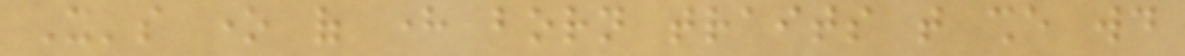It's one of here born traits that she would
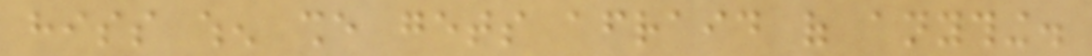hiss when she gets afraid of anything.
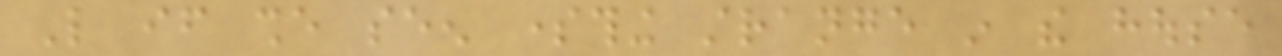Like if she seen something strange in the house
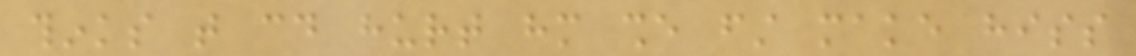thinks that could hurt him she first make hiss
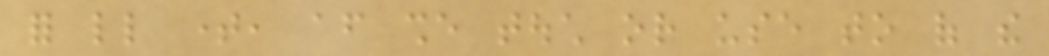for little time, after she touch or use to of the
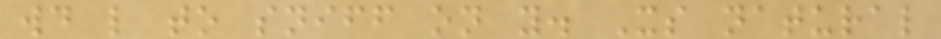would like to sniff on you. Its natural
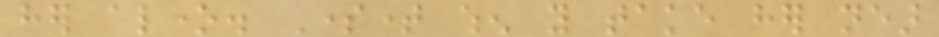her alone. Sometime when you take her near
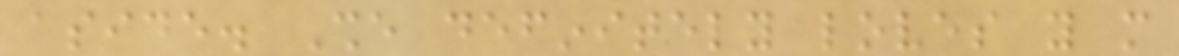aside. She definitely loves you more
